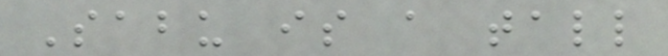Sabu is a tall
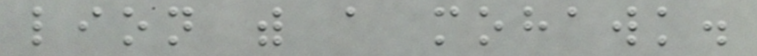lion with a mohawk.
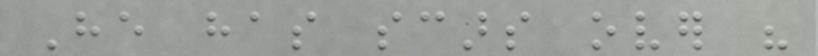He has scars over his
